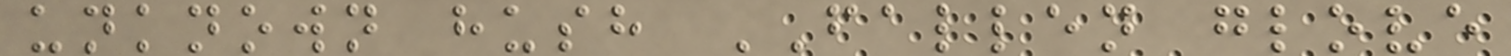unknown hush FALLEN glove
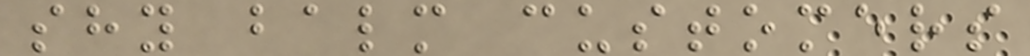shy balm customers
